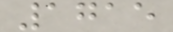1715
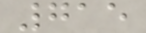715
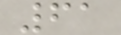61
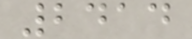2414
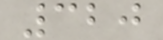320
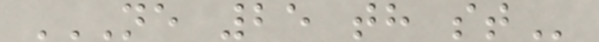NE 25 TH ST
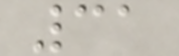31
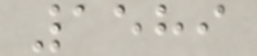1589
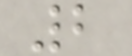2
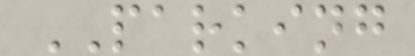PARKING
